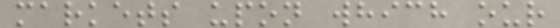markets upon which our
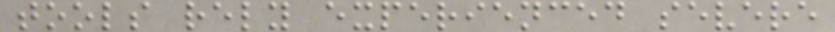tools rely experienced severe
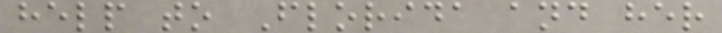help to Florida and her
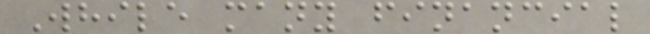While many financial
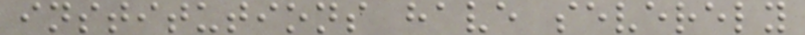institutions have severely
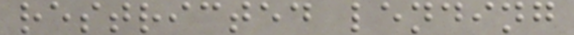restricted lending
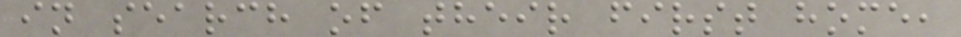in search of their first home,
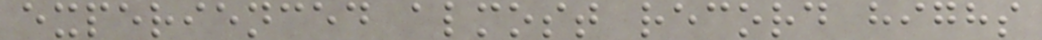experienced almost record highs
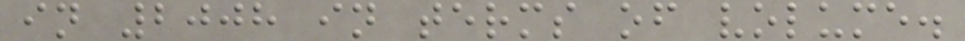in 2008 in terms of volume.
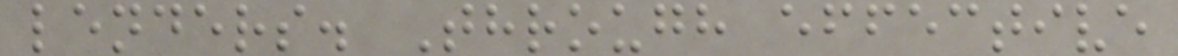lenders. Through effective
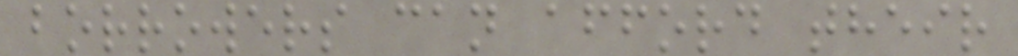borrowers can afford their
